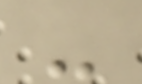-
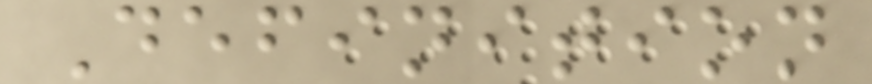Definition
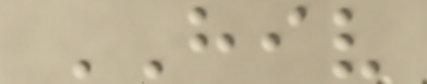HIV
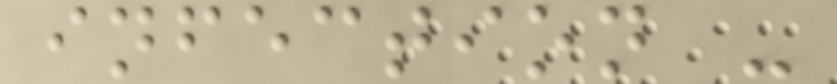infection -
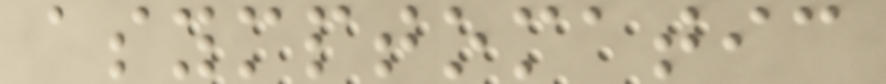asymptomatic
